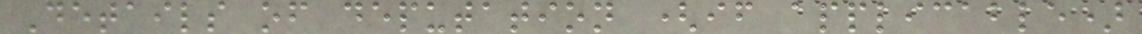Details of deputation (if applicable)
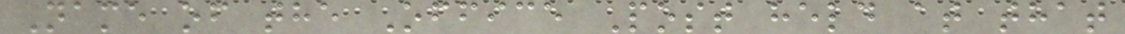Name of the Office Post held at that
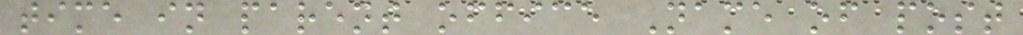time in parent office Name of post
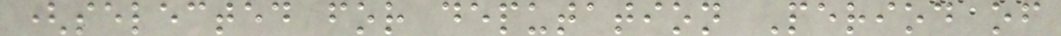(selected for deputation Period of
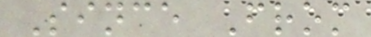Since From
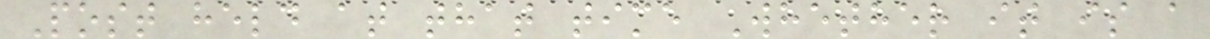Post held at that time Whether it is a
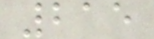215
